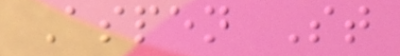Aspen St
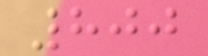800
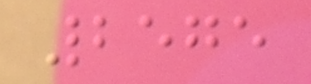2575
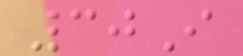30I
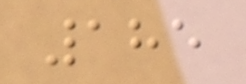185
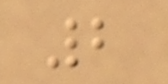2
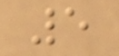5
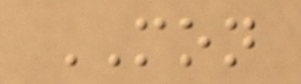MON
